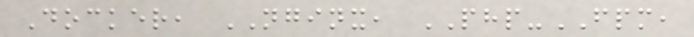Docker, NGINX, PHP-FPM,
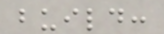build:
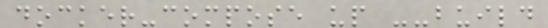docker-compose up --build
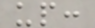up:
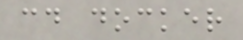cd docker
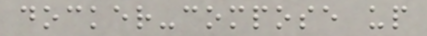docker-compose up
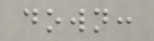down:
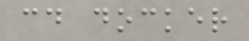cd docker
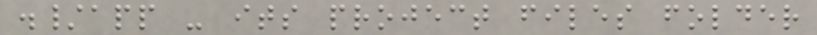./app - its project files folder
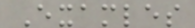Examles
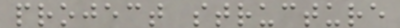project structure
